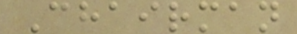Chairman
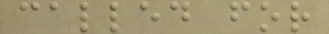called for
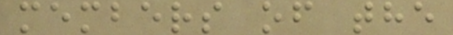members of the
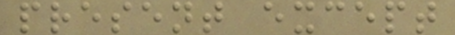present except
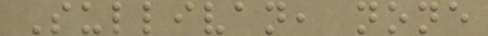Sullivan, none
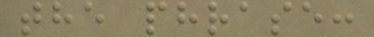the phrase:
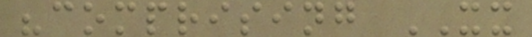"comprising XX
